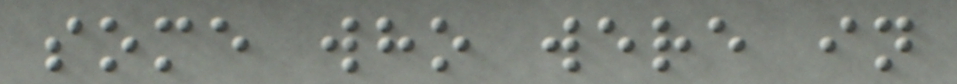some who were in
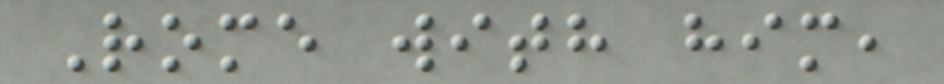Rome with him,
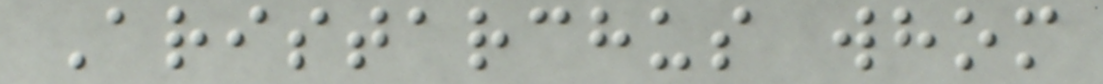Aristarchus whom
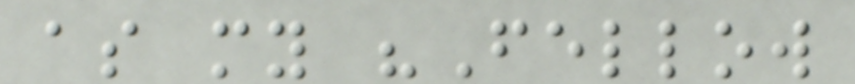as my "Fellow
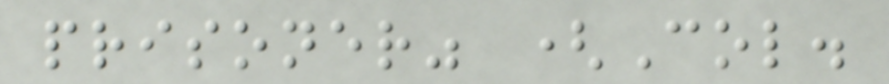prisoner" (Col.
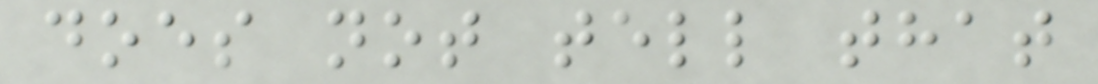does not tell that
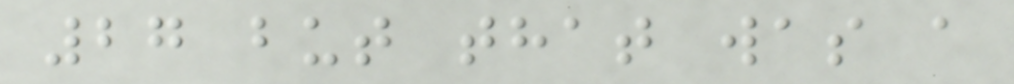27 but that was a
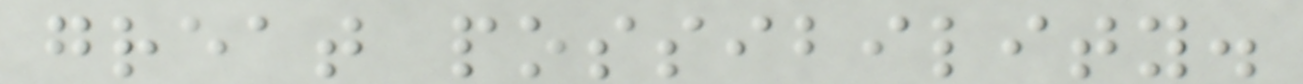great possibility.
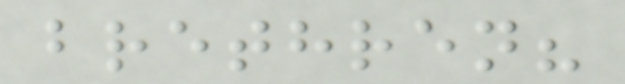brethren?
